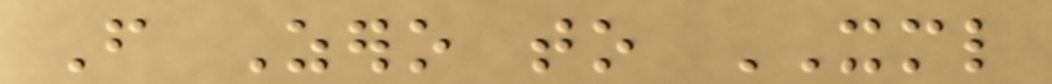From Zero to XML
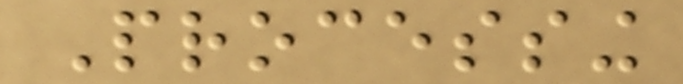Processing
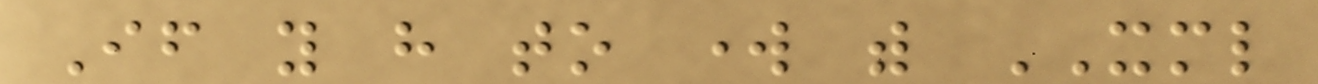If you have to work with XML
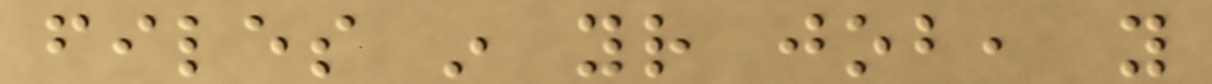files in your job, you
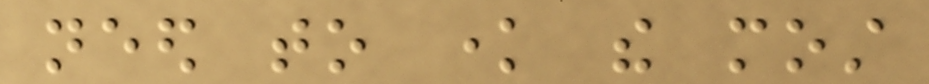need to know the most
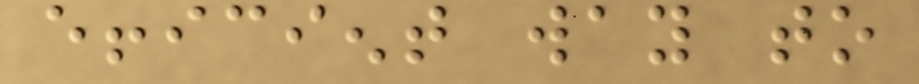efficient way to
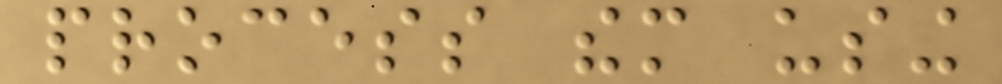process them using
